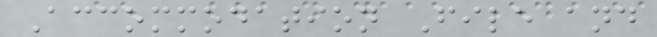Accommodation File and
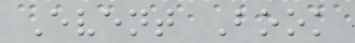Event Book
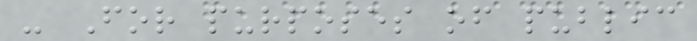- For purposes of public
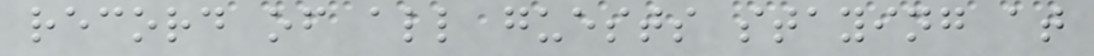record of all guests staying at
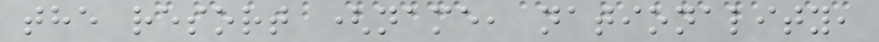the resort (name, nationality,
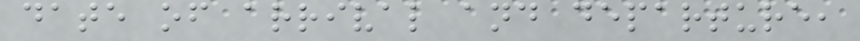date of arrival and departure,
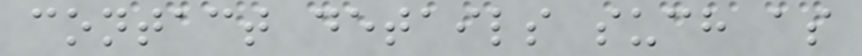contact details such as
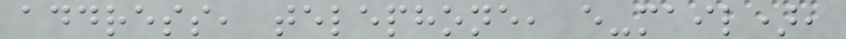address, telephone, e-mail),
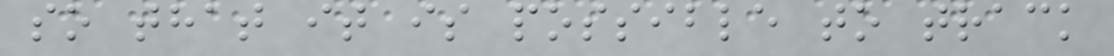so that it is possible to track
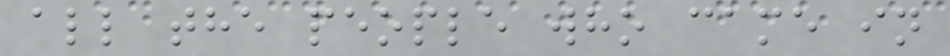all the people who came in
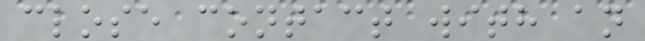close contact with an
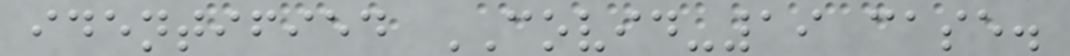identified COVID-19 case.
